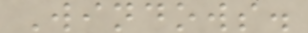Windows.
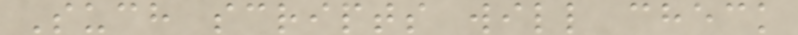Such scripts will check
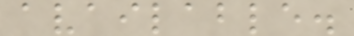available.
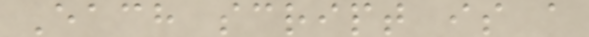Each script is a
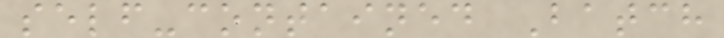self-contained Batch
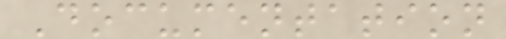Documentation
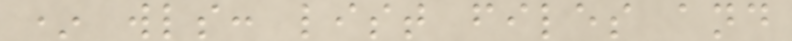* wls: list files and
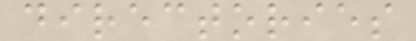directories
